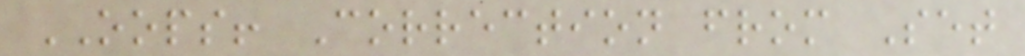OOPS! Correction from Set
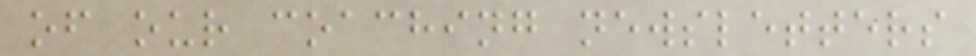of our coaching newsletters
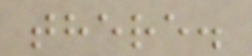there.
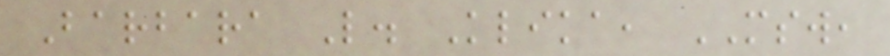Barbara L. Klika, MSW,
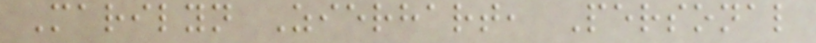Marilyn Zierhart, Personal
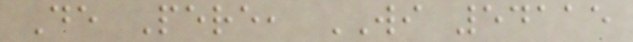De Pere, WI 54115
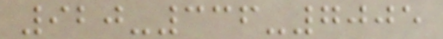920-336-7005
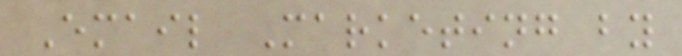Email Marketing by
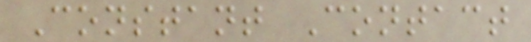Constant Contact
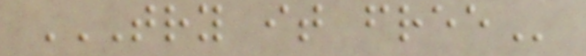TRY IT FREE
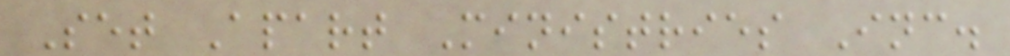Set Apart Ministries Inc.
